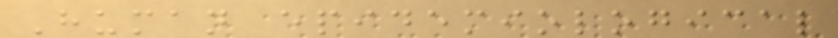Human epidemiological
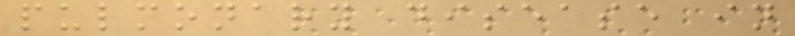pulmonary disease in
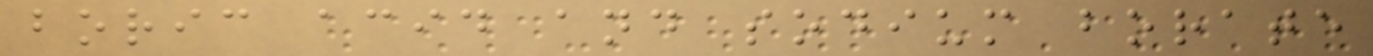boric acid and sodium borate
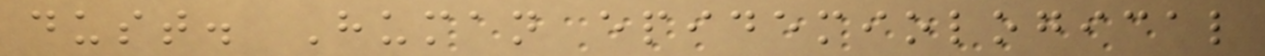dust. Human epidemiological
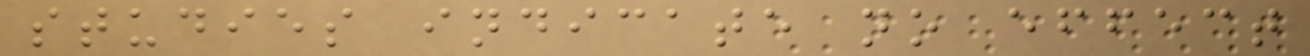studies indicate no effect
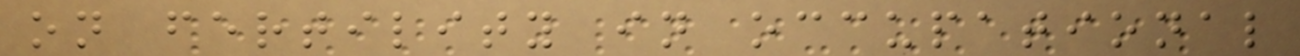on fertility in occupational
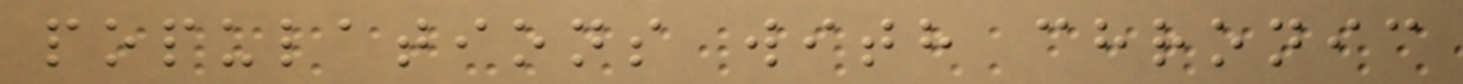populations with chronic
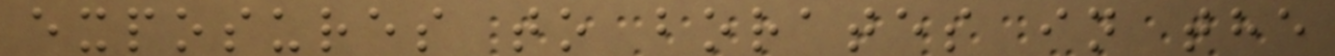exposures to borates in the
